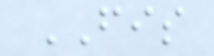FIS
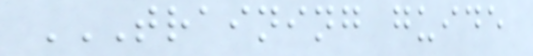TRAINING GUIDE
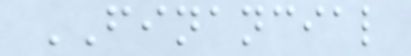FINANCIAL
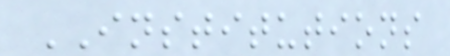INSTITUTIONS
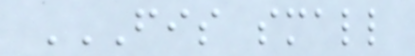FIS SMALL
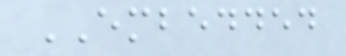EMBEDDED
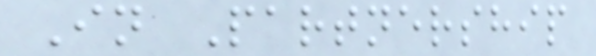In Partnership
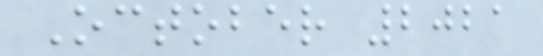October 2021
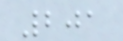201
